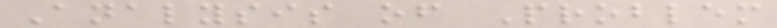Analysis of Problem
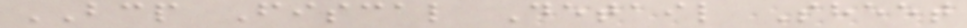BCP Fiscal Detail Sheet
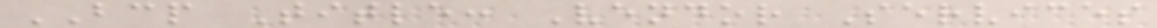BCP Title: Vendor Services
